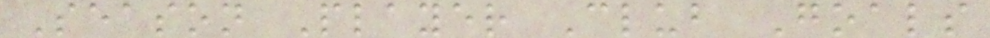Season Player Club Goals
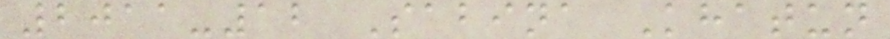2011-12 Sabina Khatun
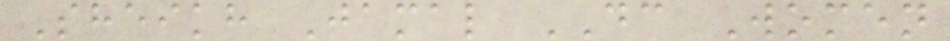Sheikh Jamal DC Women
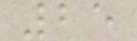25
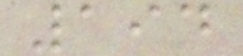194
